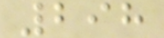298
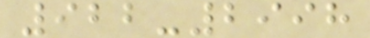922-2998
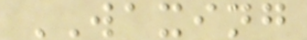WAXING
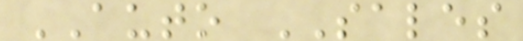AUTO SALES
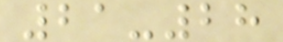21-28
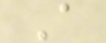A
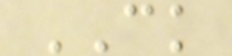CK
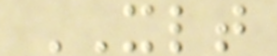XLT
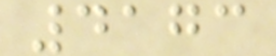4173
